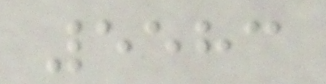5583
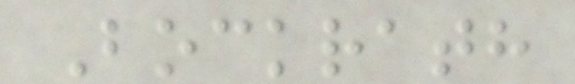Bockrath
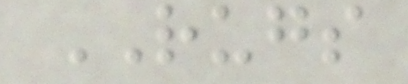RUGS
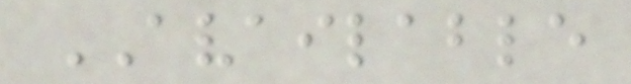AVAILABLE
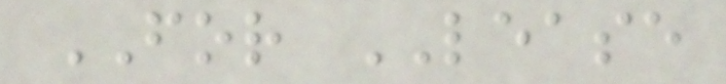FOR LEASE
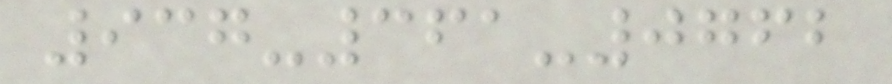937-361-0762
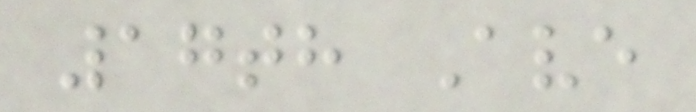17th Ave
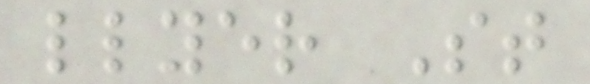llyer St
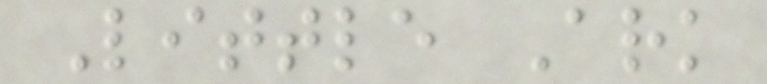Little Ark
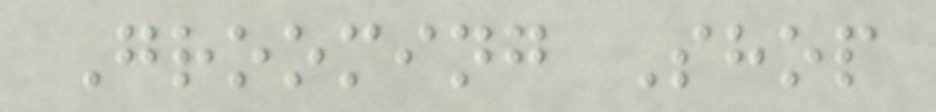Grooming Shop
